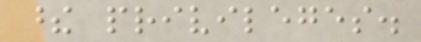these privileges.
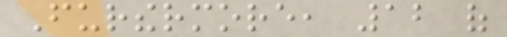Furthermore, 12 of
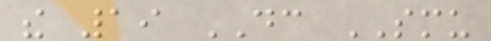the 19 DC SMU
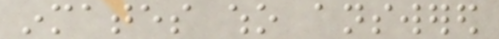inmates who answered
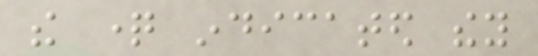the question indicated they
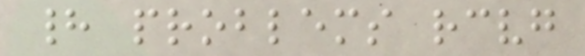had problems receiving
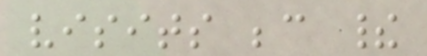visits because their
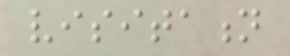visitation
